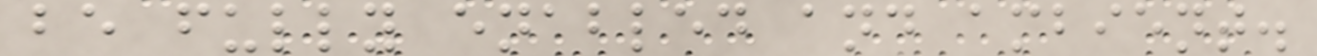be fully enabled and ambient.
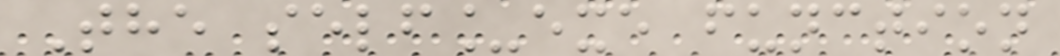The self_exe function
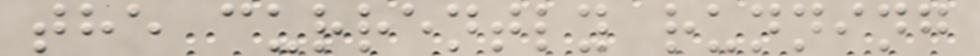the currently running
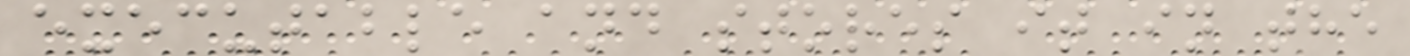executable and stores it in the
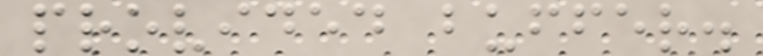provided buffer.
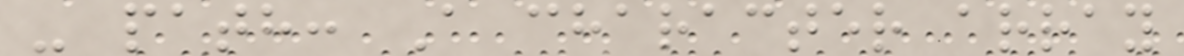- path: A character array
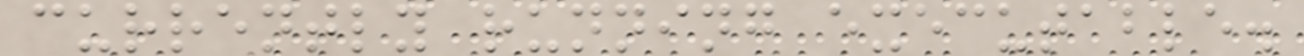currently running executable.
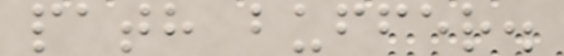path buffer.
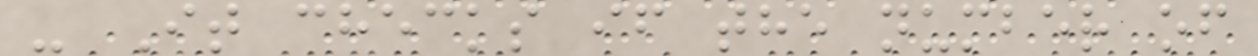- It checks if the number of
